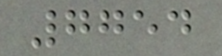7754
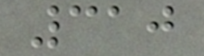310
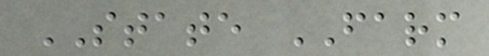STATE FARM
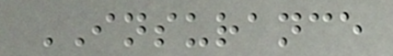INSURANCE
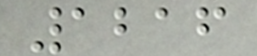1216
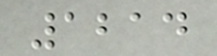1214
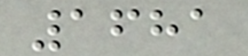1681
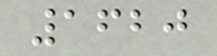1620
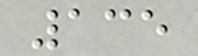135
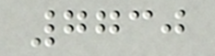7730
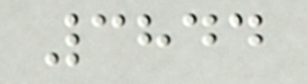3844
